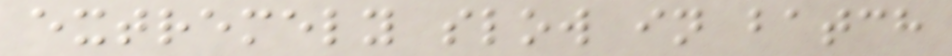extremely slow in batch
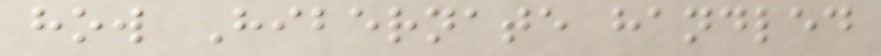how Hibernate handled
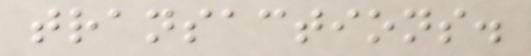transactions.
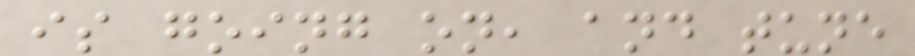is going on, and tune
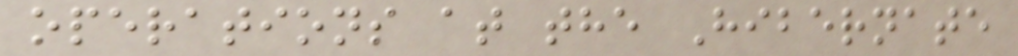operations at the Hibernate
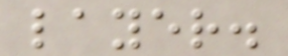layer.
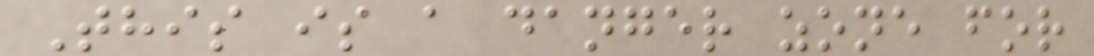This is a danger zone for
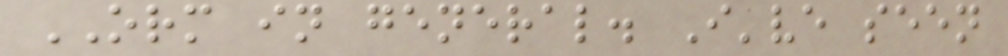ORM in general. I've seen
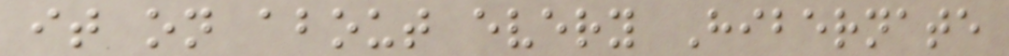it on about every Hibernate
